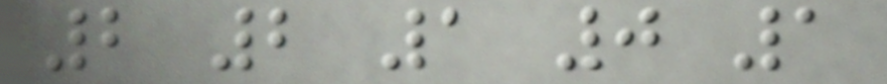2 2 1 0 1
